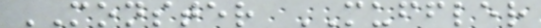MONSTER MUFFLER
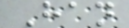Han
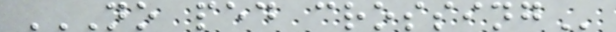NO PED CROSSING
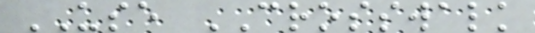USE CROSSWALK
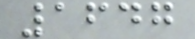1647
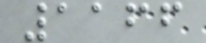1166
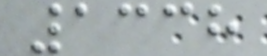1338
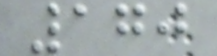170
